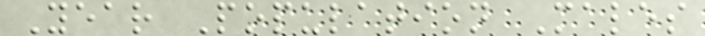Year Population Males
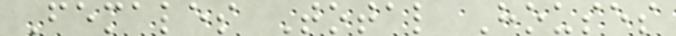Females Total Houses
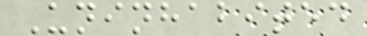Uninhabited
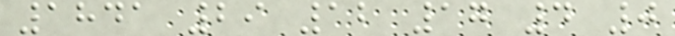1841 29 12 17 4 0
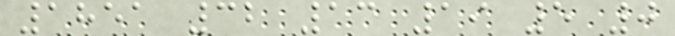1851 32 13 19 5 0
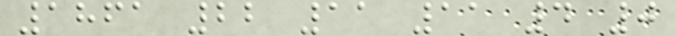1861 22 11 11 4 0
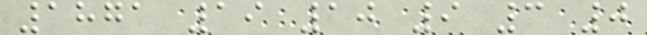1871 19 10 9 3 0
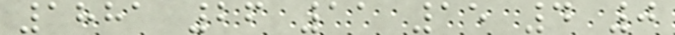1881 26 11 15 4 0
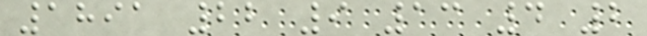1891 22 9 13 4 2
